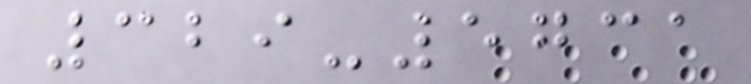329-5731
